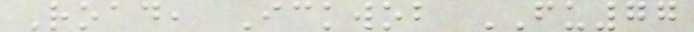Road, Ickwob FU77
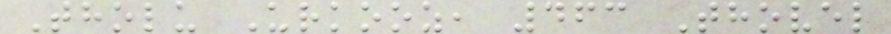Tholu Urkooz, 463 Thovel
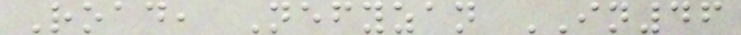Road, Nefyzan IN46
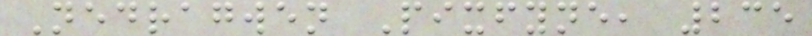Nedragwen Pixfyne, 235
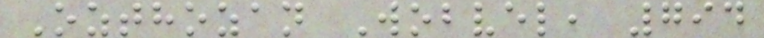Ozthozan Wobvel, 794
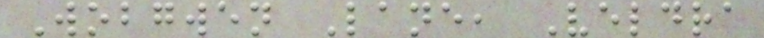Wobgwen Lane, Veldra
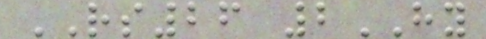RS26 2HY
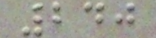240
